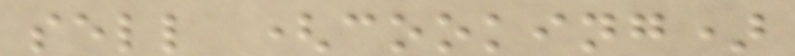sell (cooking)
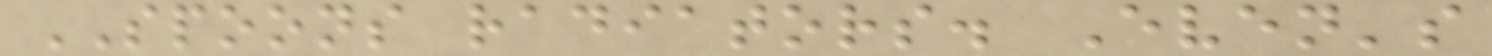SPOONS radiators. Even's
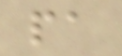pa
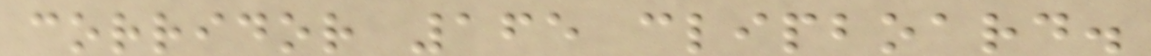corridor 165 clipboard.
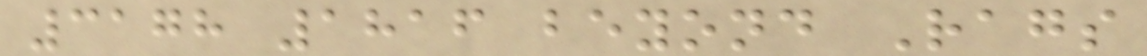3178 1816 beyond Rags
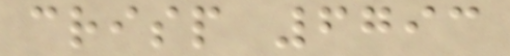crisp 6793
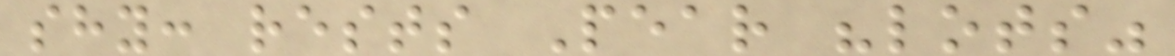shy: rests Pear "lots"
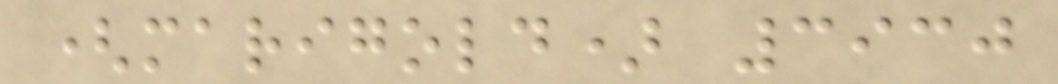(marigold) 3930
